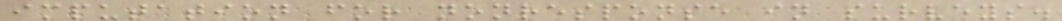imputation for nonresponse in surveys.
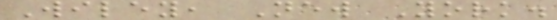Wiley, New York.
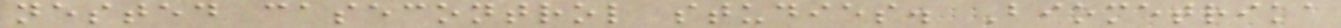nested casecontrol studies. Biometrika
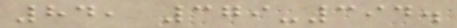84, 379-394.
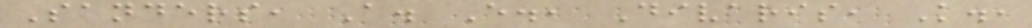Sanders, A. E., Divaris, K.,
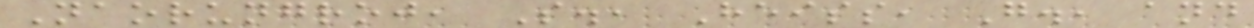Naorungroj, S., Heiss, G., and
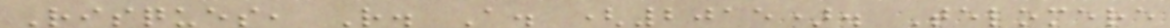Risques, R. A. (2015). Telomere
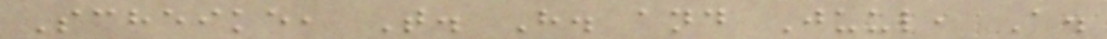Scheike, T. H. and Juul, A.
